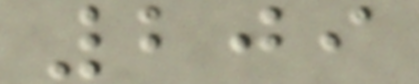209
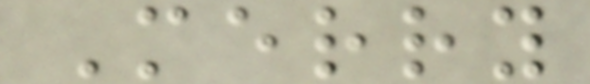Merry
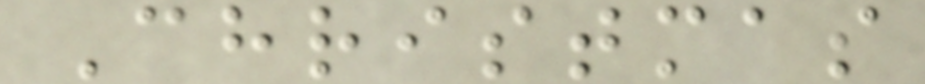Christmas
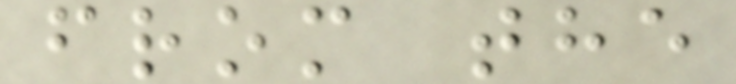from the
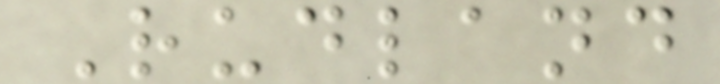Rudland
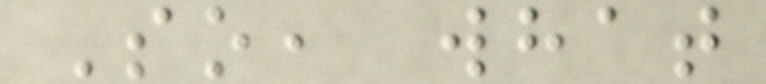So, what
